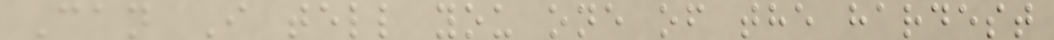Can I tell you one of the hardest
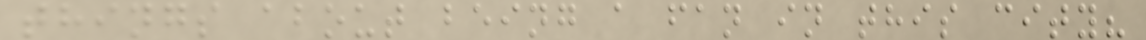things about being a fan in this city?
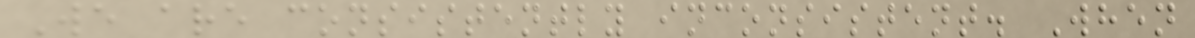We are consistently inconsistent. When
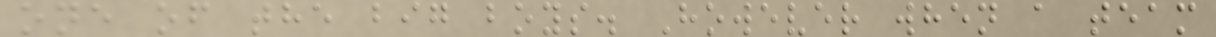one of the big boys. However when a team
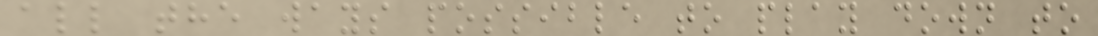all the ways possible to play down to
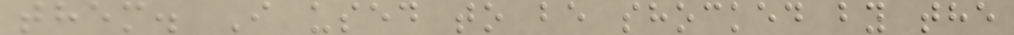them. I used to be shocked by the
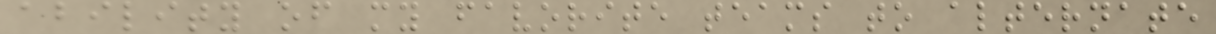ability of my favorite teams to alternate
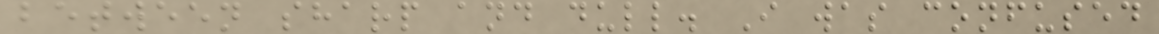between sharp and dull. I was confused
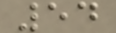54
